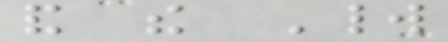and the World
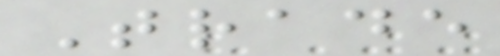Trade
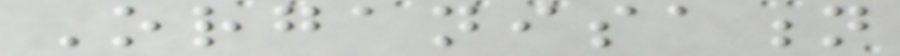Organisation
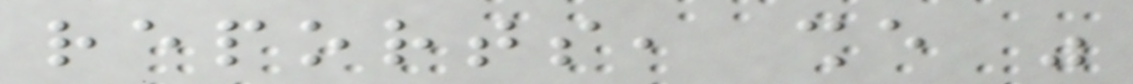reports, she was
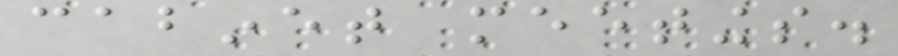cabinet meetings.
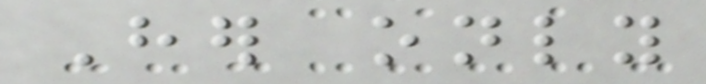Her only
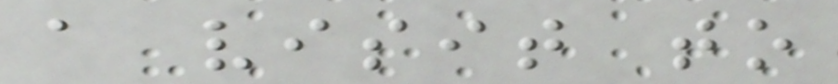a visit to
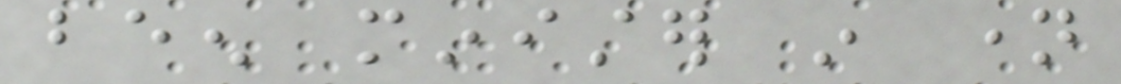been minister in name
